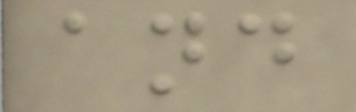and
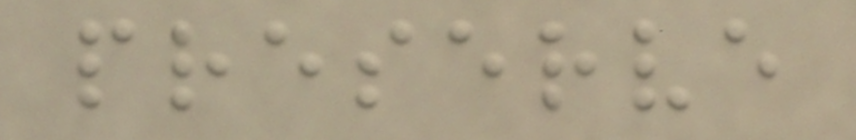preserve
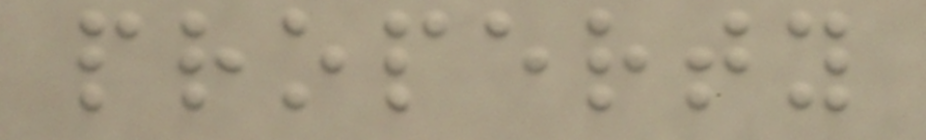property
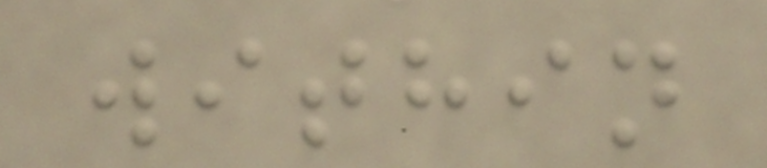within
